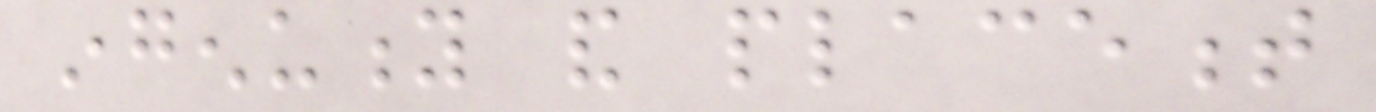ingenuity and placement
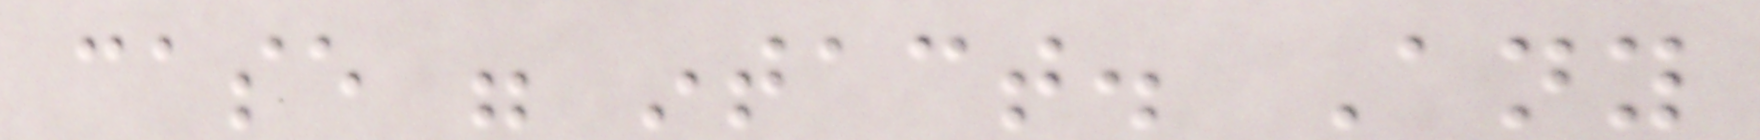case were intact. Any
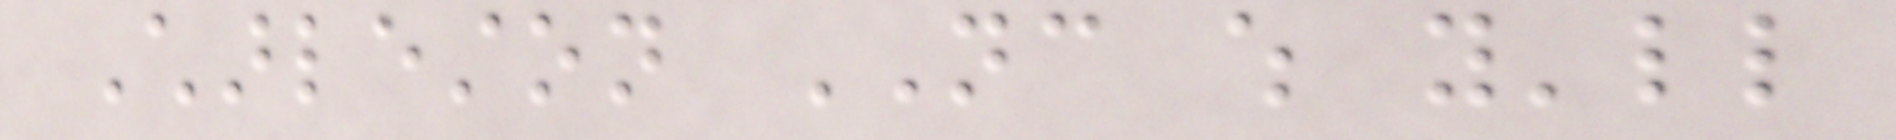Charleston NC which you'll
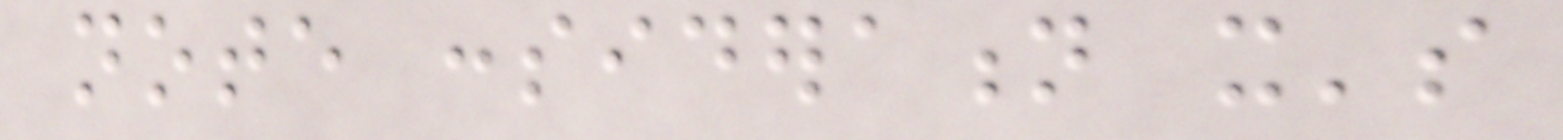note consideration it's
